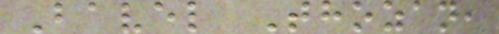Bavel Thozan,
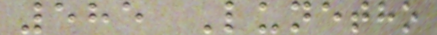585 Lunetho
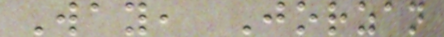Way, Jorzan
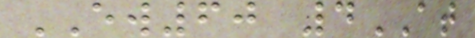EW60 4AT
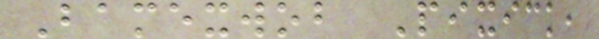Bamexwob Pixick,
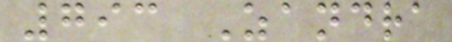793 Zandra
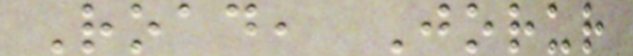Road, Jorur
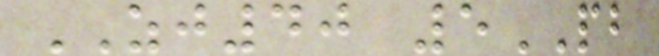ZJ40 5PB
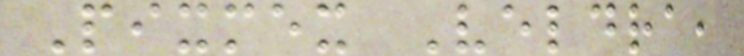Pixmex Veldra,
